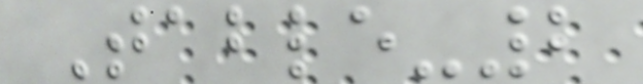Table-2
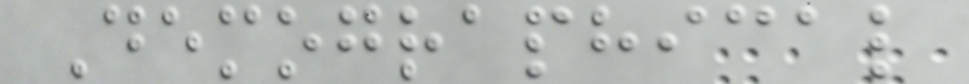Demographical
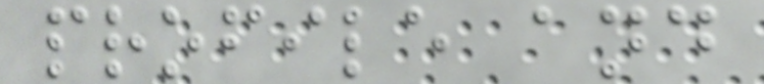profile and
